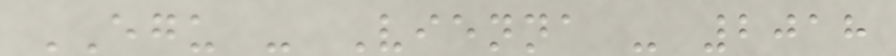EGU - Vienna - 2018
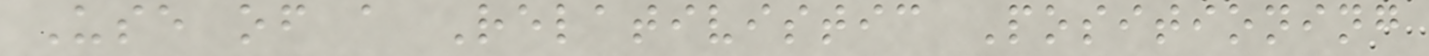Use of a Relativistic Positioning
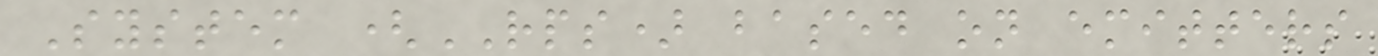System (RPS) based on emitters
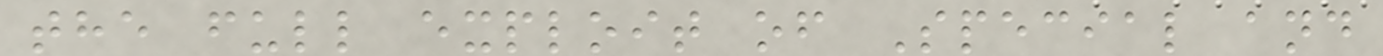the full exploit of Special and
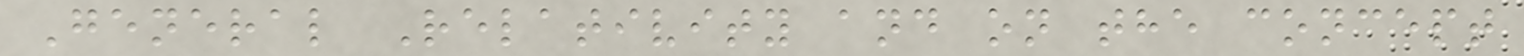General Relativity and on the concept
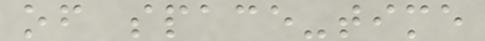of space-time
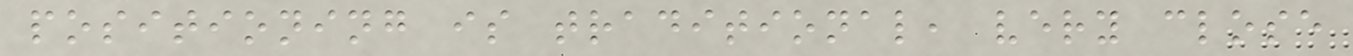positioning is traditional, very close
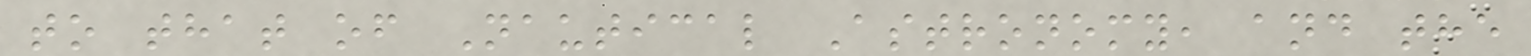to that of Nautical Astronomy, and the
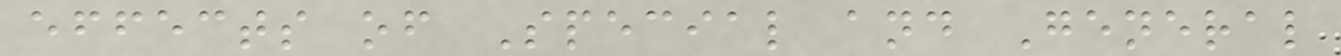effects of Special and General
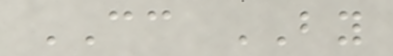CC BY
